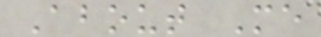About Me
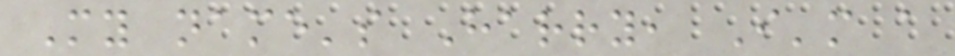My name's Harry, I'm a
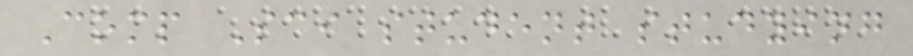Comp Sci student studying
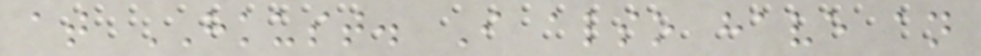at HKUST. I also have an
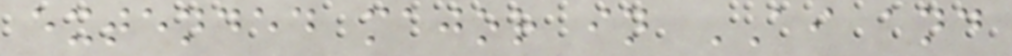extended major in AI and
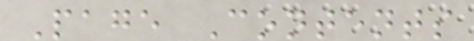Page Contents
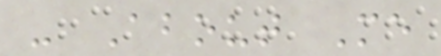- About Me
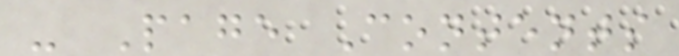- Page Contents
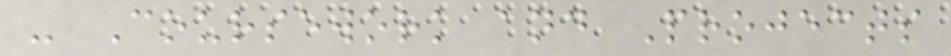- Coursework and Projects
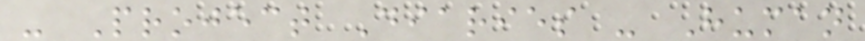- Project Diaries - Human
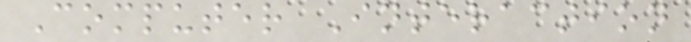Computer Interaction
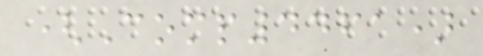(Comp4461)
